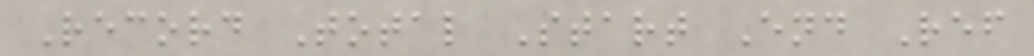Record Total Start End Ref
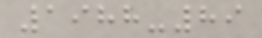1988-89
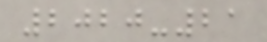2020-21
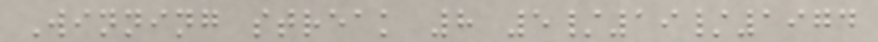Winning streak 8 5/19/1974
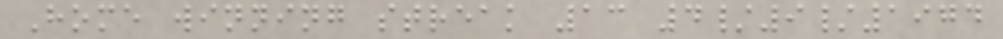Home winning streak 13 4/9/1974
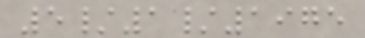5/1/1975
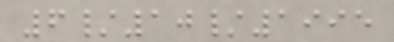6/10/1995
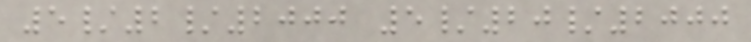5/2/2000 5/20/2000
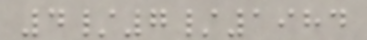4/7/1984
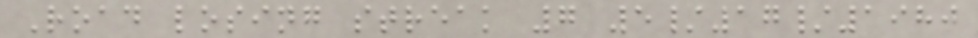Road losing streak 7 5/17/1980
